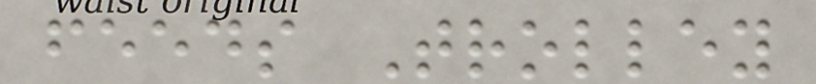feeds Trolley
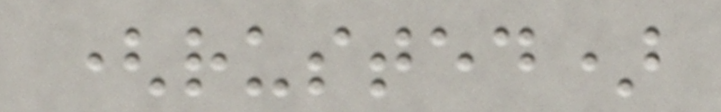(rusted)
